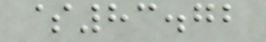$83.72
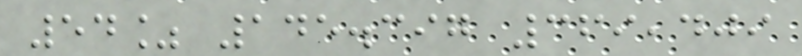54% 145.397 369,409
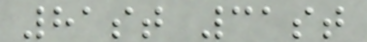81st 31st
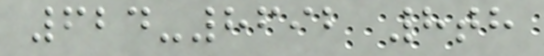624-8692 8th
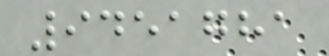9451781
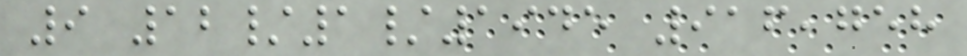9 12/1/1945 916,758
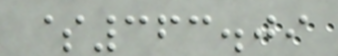$363.09
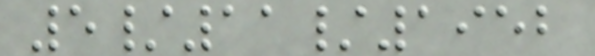5/11/1952
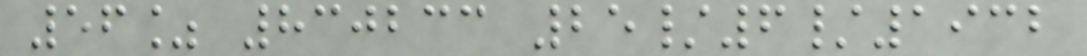56% 830233 25/6/1932
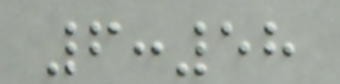6:58
